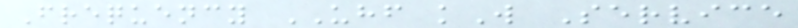Frequency UHF kW Service
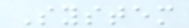System
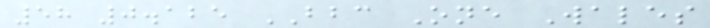58 0.125 BBC One Wales
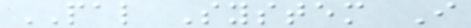PAL System I
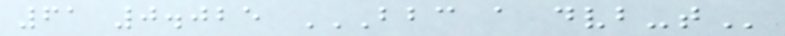61 0.025 BBC A DVB-T
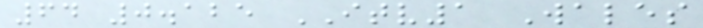64 0.125 ITV1 Wales
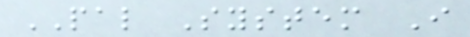PAL System I
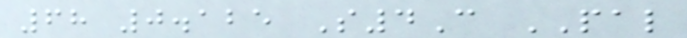68 0.125 S4C PAL
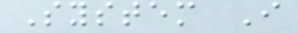System I
